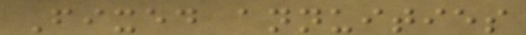Fixed annuities
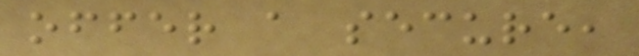offer a secure,
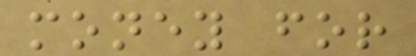money for
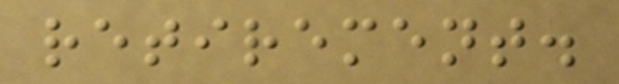retirement.
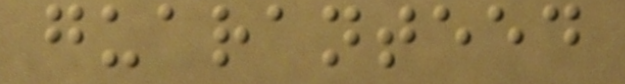guaranteed
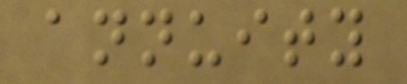annuity
